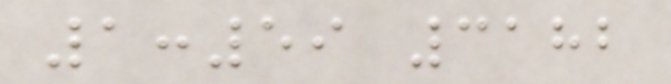1:59 3182
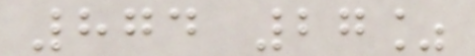874 27%
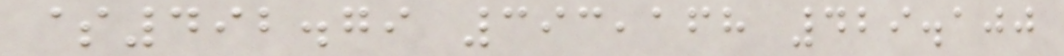$492.79 393,168 429.100
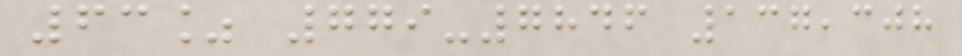63% 779-7846 137,308
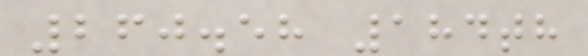260.58 184th
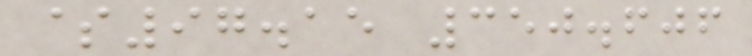$97.15 350.606
